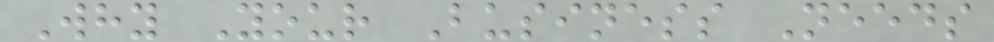Why Your Business Needs
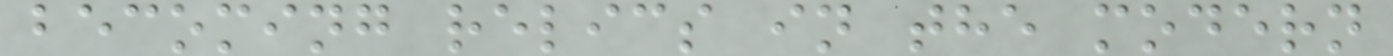becoming relics in the modern
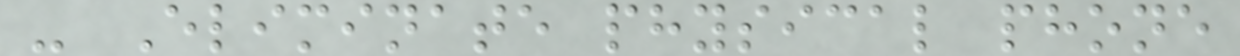- Eliminate physical phone
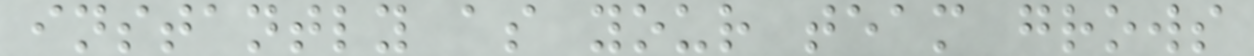instantly as your team grows
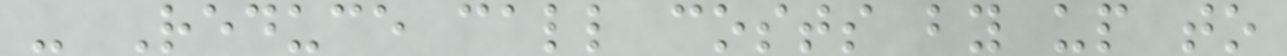- Reduce call costs by up to
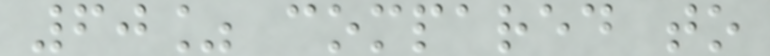60% compared to
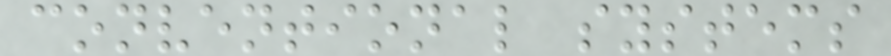conventional systems
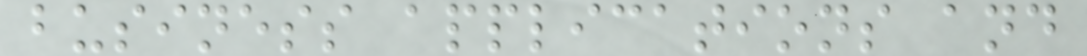business applications and
